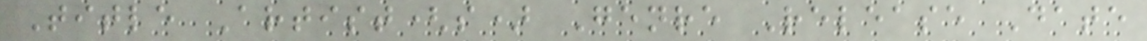Title Artist(s) Genre Release Date
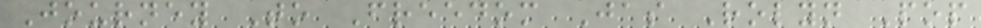Journey To Freedom Jas Rolyn Pop
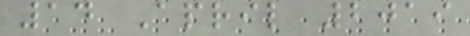14 April 2019
